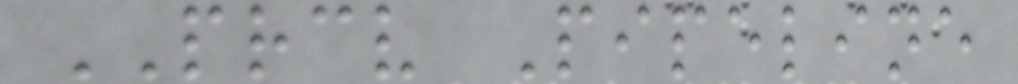PRCV Pipeline
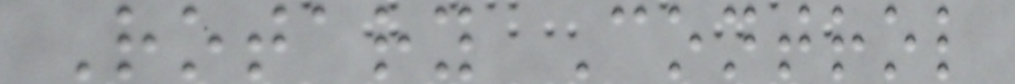Rotary Control
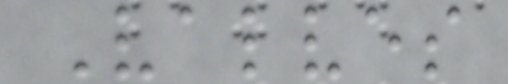Valves
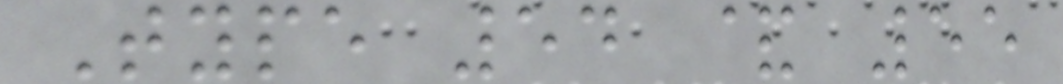Type 54 & 55
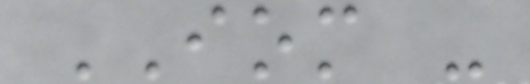IOM -
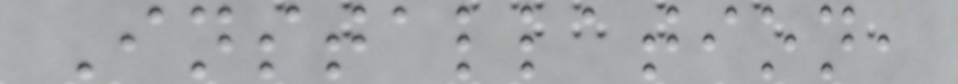Installation,
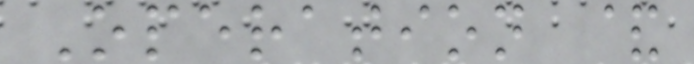Operation &
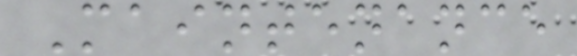Maintenance
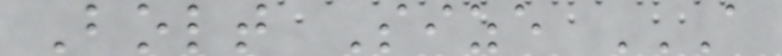Bolt Size A
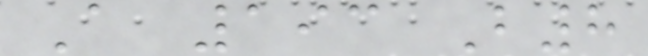A 193 B8
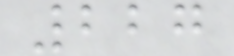227
